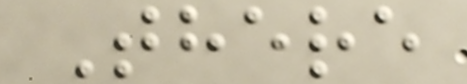There
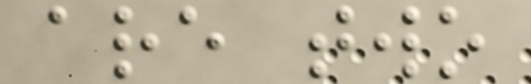are two
